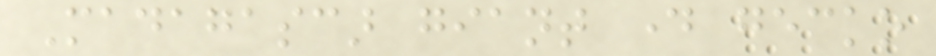Madagascar giant day gecko
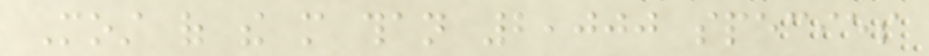Most of the more than 2,000 species
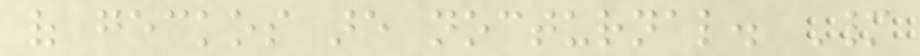of geckos are nocturnal. Many
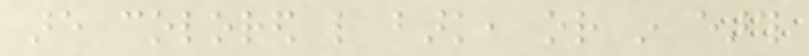are colored like bark, or in earth
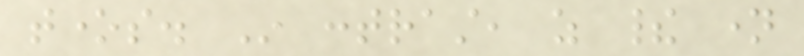tones. In contrast, as their name
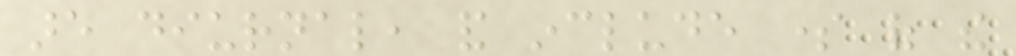are diurnal, and include some of the
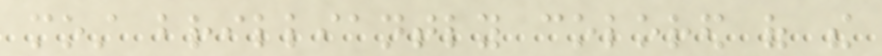most brilliantly colored of the
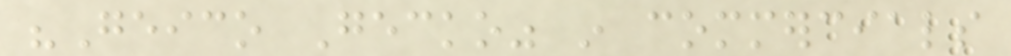"Geico Gecko" in commercials
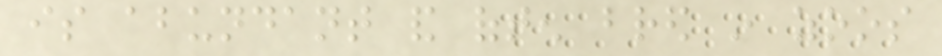is abundant and often bred in zoos
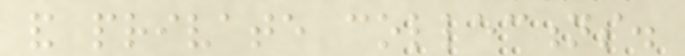and private collections.
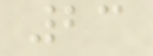23
